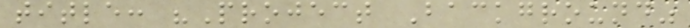title: "Project Background"
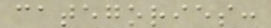categories:
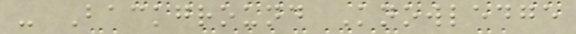- Background Knowledge
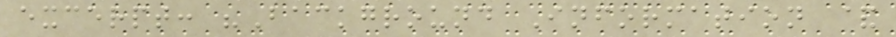excerpt: "Background Information &
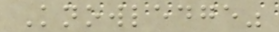Knowledge"
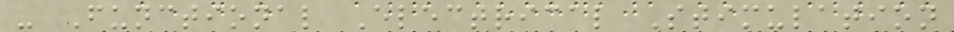- Functional Electrical Stimulation
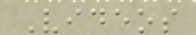Videos
